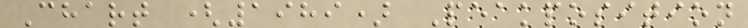Chart (1989) Peakposition
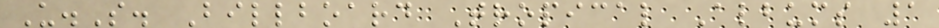U.S. Billboard Tropical Albums 1
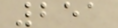251
